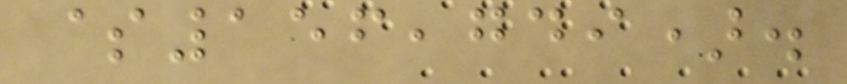$156,749).
